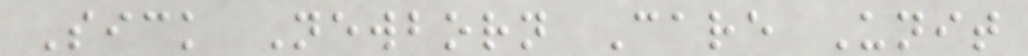Sick Newborn Care Unit
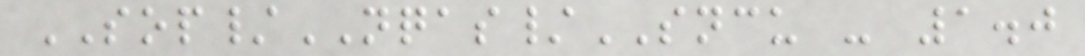SOP/NQAS/SNCU - 1.0
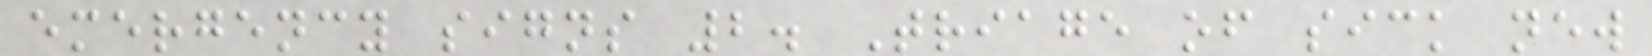emergency signs 2. Triage of sick new
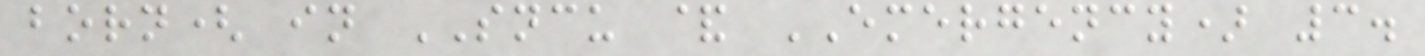born( in SNCU & EMERGENCY) 3.
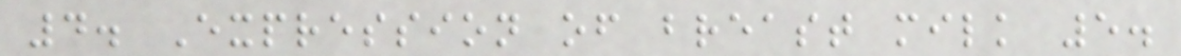4. Expression of breast milk 5.
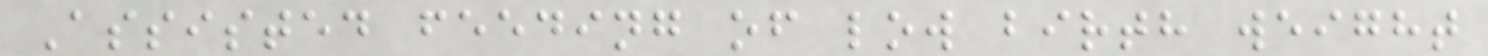Assisted feeding of low birth weight
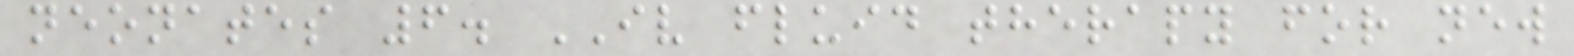neonates 6. IV fluid therapy for new
